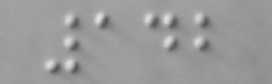142
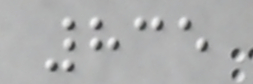835
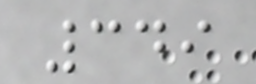349
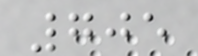705
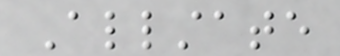Allstate
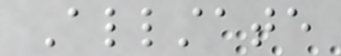Allstate
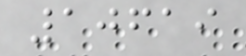10619
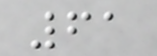61
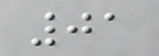01
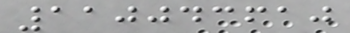110043610
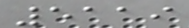5119
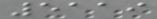5119
